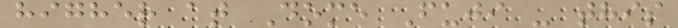higher at Dome Fuji - this
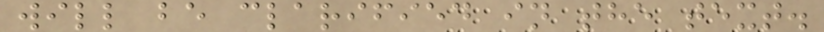will be clarified in the text.
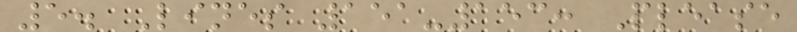5. Lines 151-153: Please
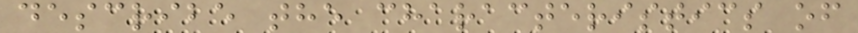describe the characteristics of
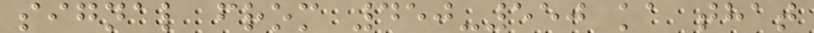signal from 450-550 ka that
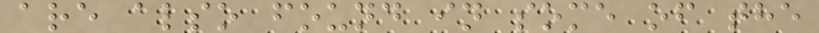are also found in some of the
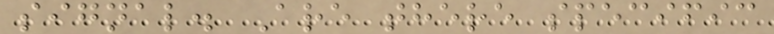signal. Are there specific
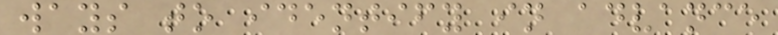ways to identify in advance
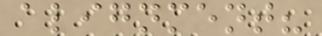alignment?
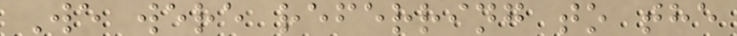We were referring to the
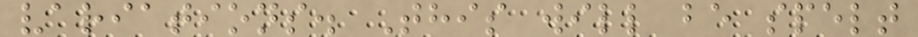variations. This will be spelt
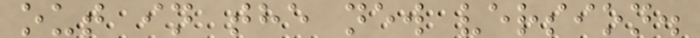out in the new version.
